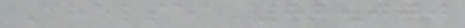Chelsea 82.000
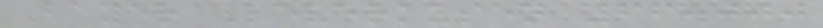Bayer Leverkusen 66.000
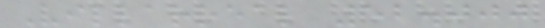Villarreal 52.000
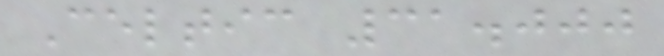Celtic 31.000
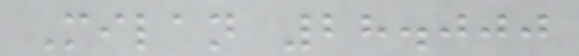Milan 28.000
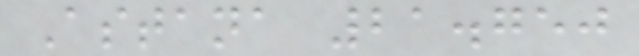Astana 21.750
